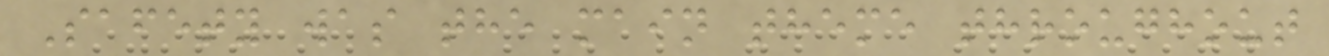Safety was the main theme throughout
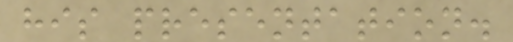his presentation.
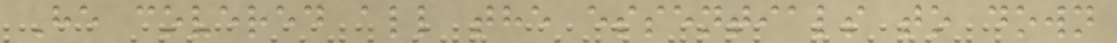He covered all the essentials to down
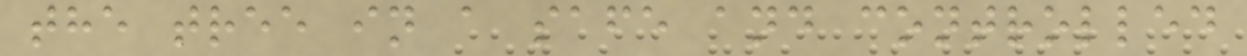the tree in a safe and controlled
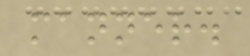manner.
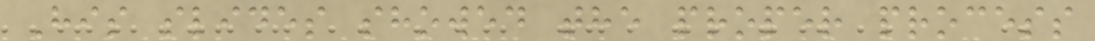His slides showed the proper process
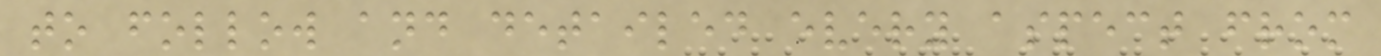to follow and detailed every aspect from
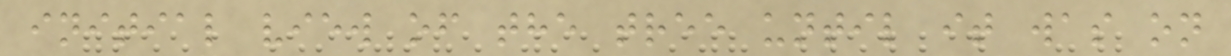initial view of the tree until it was on
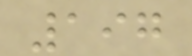197
